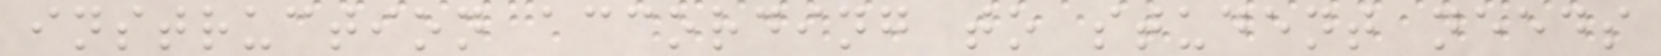instruction according to student needs
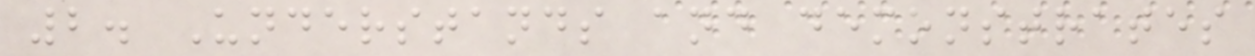2. Understands and demonstrates
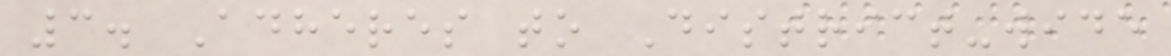3. Adheres to District-wide
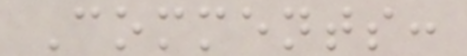Comments:
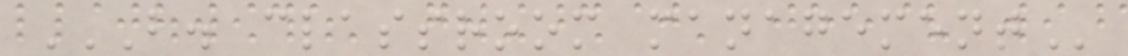B. CLASSROOM MANAGEMENT
